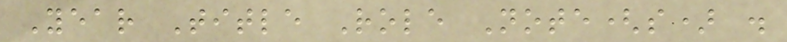Year Title Role Note(s) .
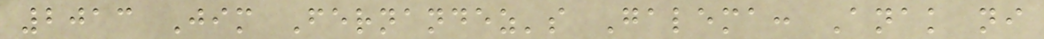2013 Jim Fernandez's Galema: Anak ni
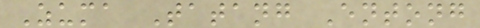Zuma Tatang Entong
